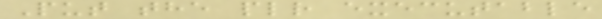Put the plr executable
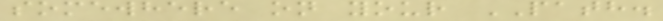somewhere on your PATH.
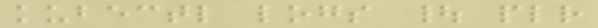kubectl logs | plr
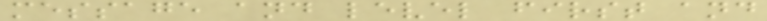message and level first and
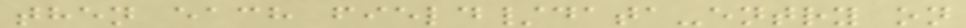then each field/data-entry on
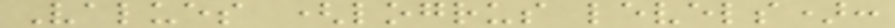Values (logrus levels):
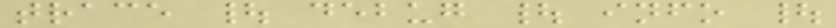trace | debug | info |
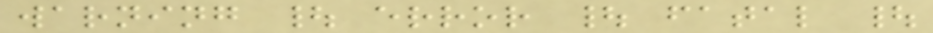warning | error | fatal |
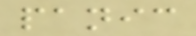panic
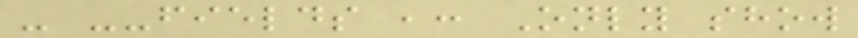- --fields ,: Only show
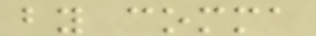by comma
